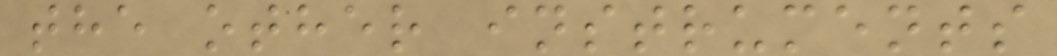the other instruments
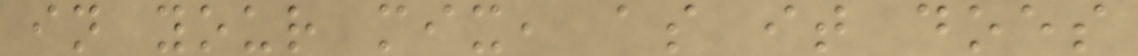in your mix, as it does
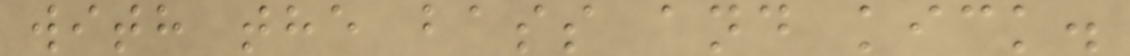with the bass and kick.
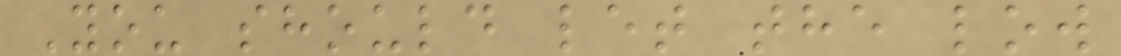You should let the low
